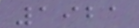1921
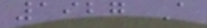1927 A
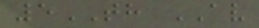5TH AV
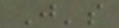J's
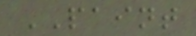PAINT
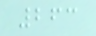263
